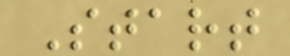Start
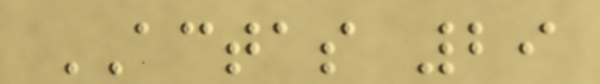ACTAS 29
